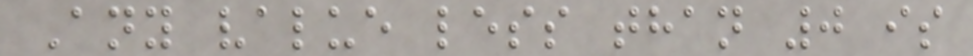Any value less than 0 is
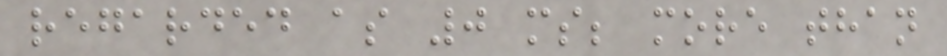regarded as 0 ms; more than
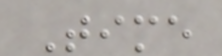Time
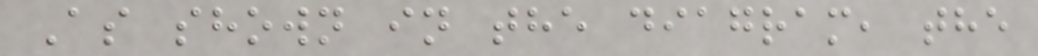As shown in the diagram, the
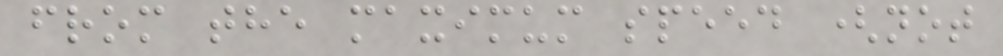from the maximum speed (not
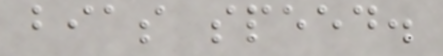bias speed.
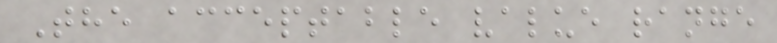The acceptable value range
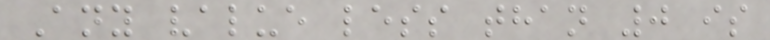Any value less than 0 is
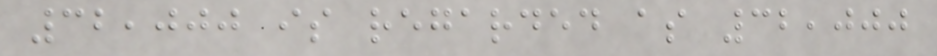32,000 is regarded as 32,000
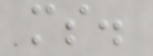ms.
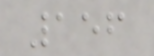156
